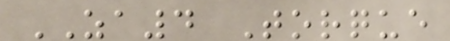ZA4 Torque
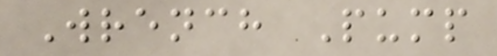Wrench Pump
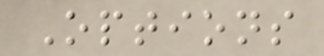Options
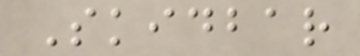Skidbar
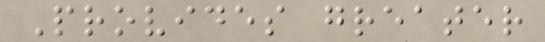Provides greater
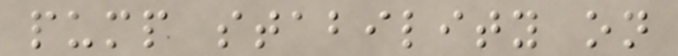pump stability on
